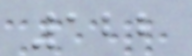122
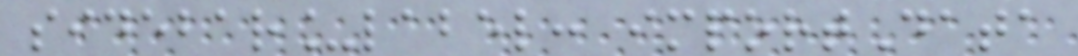sidebar_label: importData
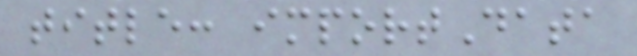title: importData
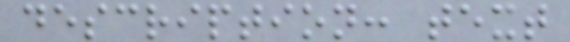description: text
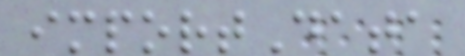importData
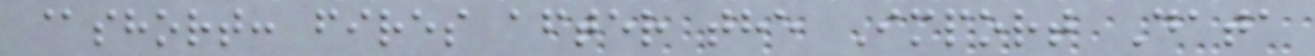@short: fires after the Import Data
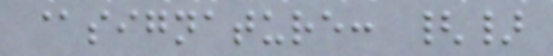@signature: {}
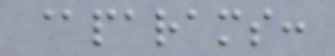@params:
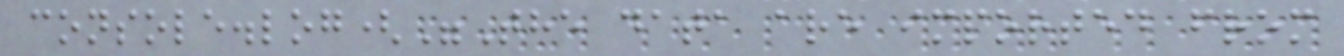console.log("The data are imported from
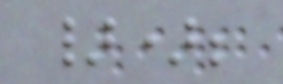});
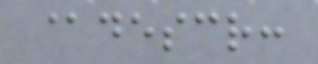@descr:
